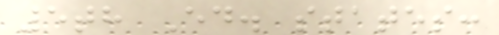5th Ed. states:
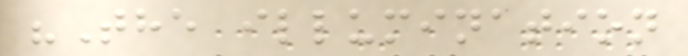"The illumination
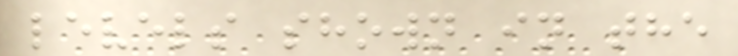levels shown in the
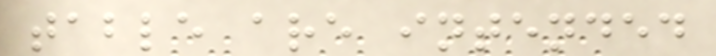table are intended
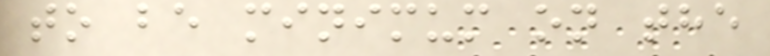to be minimum on the
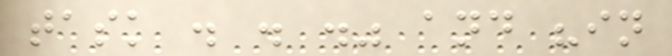task . . ." and "in
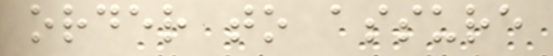order to assure
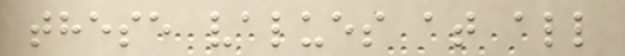these values at all
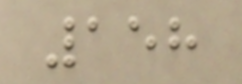158
